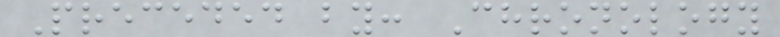Preceded by: Chronology
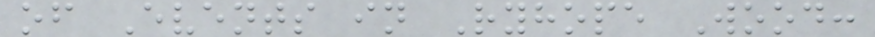of Events in Ryhope Wood:
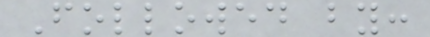Followed by:
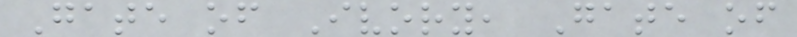Gate of Ivory, Gate of
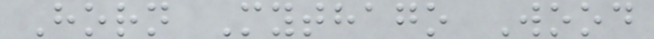Horn Mythago Wood
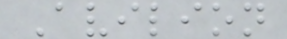Avilion
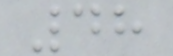48
